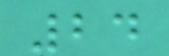24
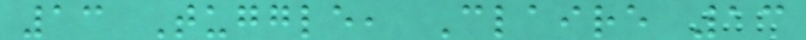13 Tuggle, Claire 13
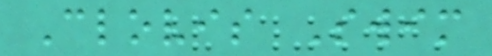Clovis Swim
